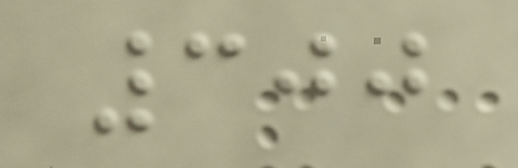300
